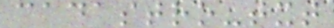cadastro-txt
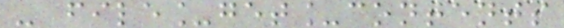- file_get_contents
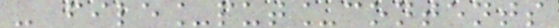- file_put_contents
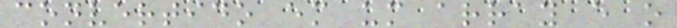convertido em um array e o
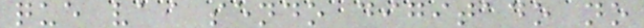que vai sendo digitado no
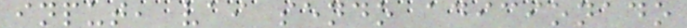input, vai sendo adicionado
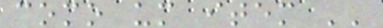como um item ''
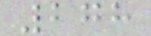278
